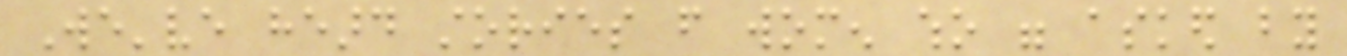We've heard stories from women who were asked by
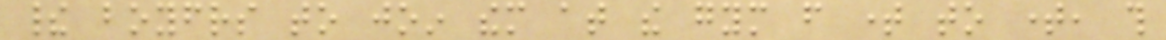their boyfriends to join them at the gym from time to time, this
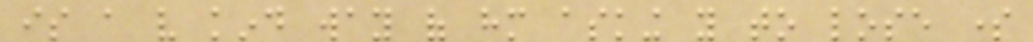is a very kind way of him asking you to lose some
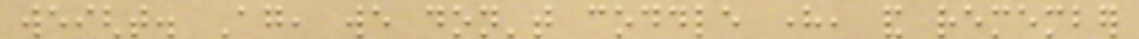weight. Again, we don't coddle here, and remember
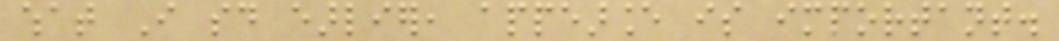what I said earlier, appearance is important.
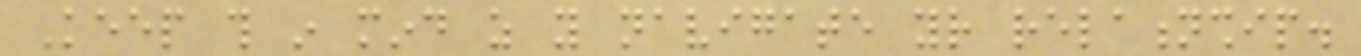Keep this in mind as you navigate your relationship.
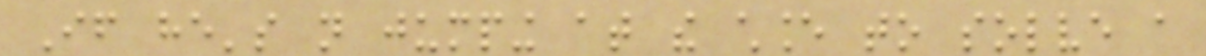If he's not jumping at the chance to solve a
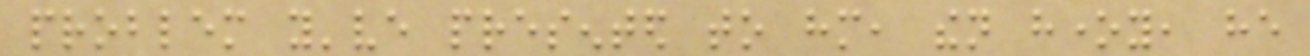problem you've presented to him, then honey, he
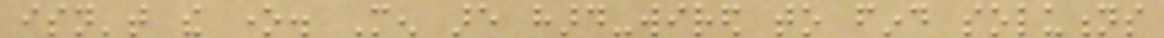isn't the one. Men are hard-wired to find solutions
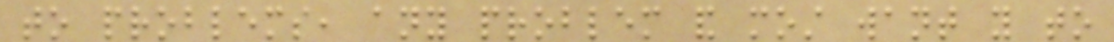to problems, any problem and most want you to
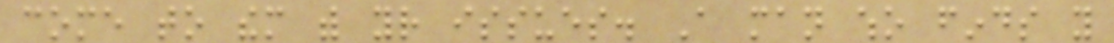come to them with your issues. A man who finds you
